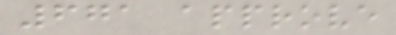671 approve
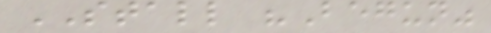STALL "Begun"
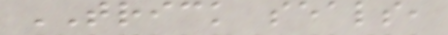TRICK seals,
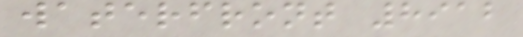waterfront 8912
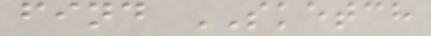find SKETCH
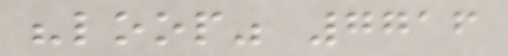"loop" 7716
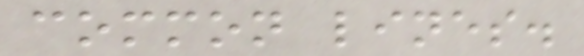common lines.
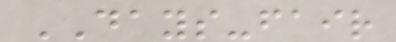DAYS-fair
